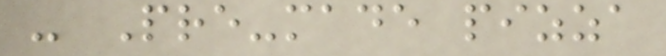- Pre-made pizza
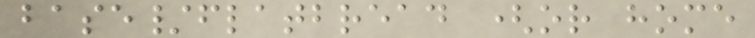base/flatbread (or home
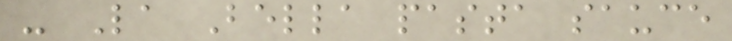- La Bella pasta sauce
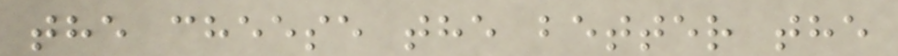the cheese the better the
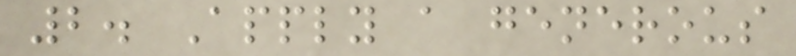2. Apply a generous
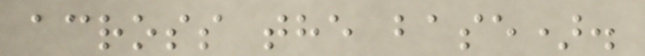across the base).
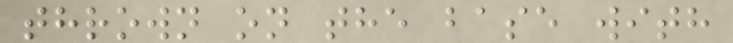thrown on the base with
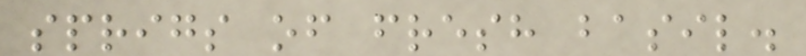sprigs of fresh basil.
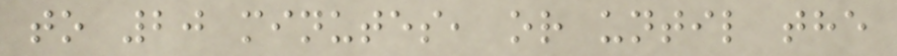to 20 minutes, or until the
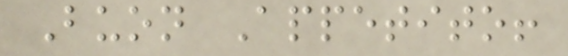Buon Appetito!
